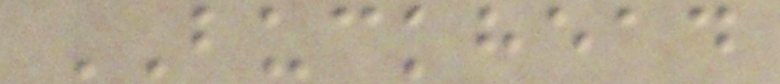BUCKHEAD
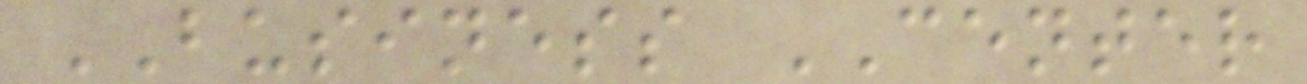BUSINESS CENTER
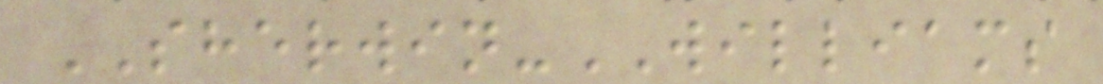SHERWIN-WILLIAMS
